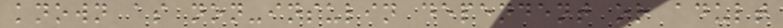known as non-insulin dependent or adult
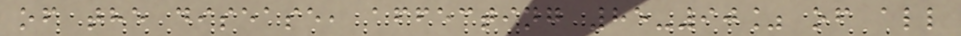of the disease, affecting 85-90% of all
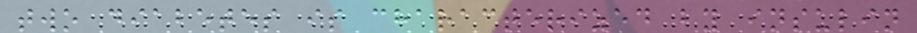two diabetes is characterized by insulin
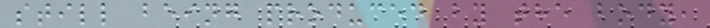still being produced by the body,
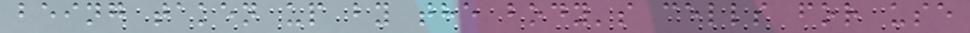being taken up by the body's cells for use
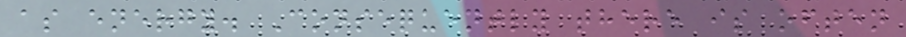as energy. Consequently there is often
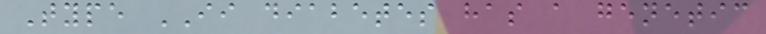Type II diabetes has a genetic
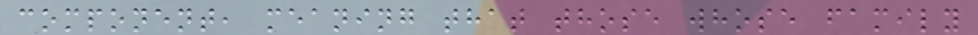component, meaning that those whose family
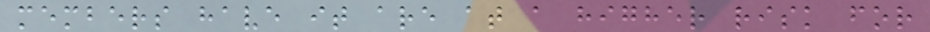members have it are at a higher risk for
